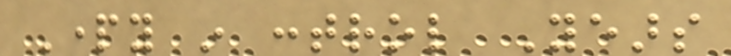Party in control Years
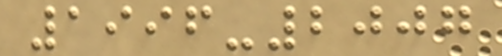1996-2007
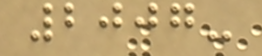2007-
